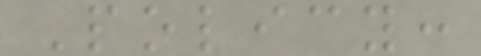Policy:
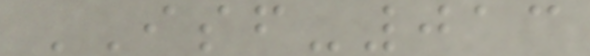ISF-013
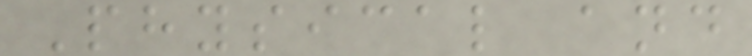Physical and
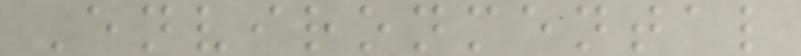Environmental
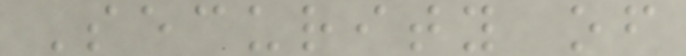Security of
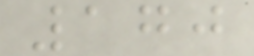170
